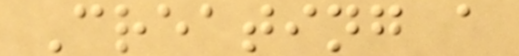Creating a
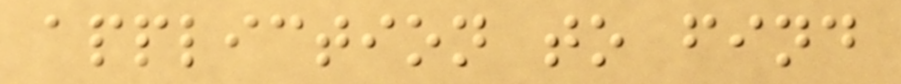appliction to find
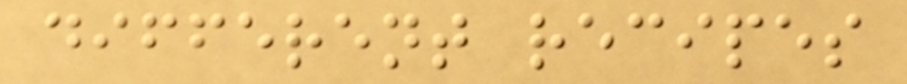different recipes
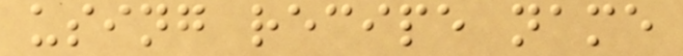using recipe name
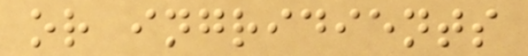or ingridients
